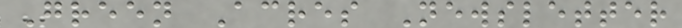Green Acres Newsletter
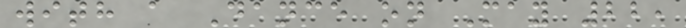with a Dance on May 22,
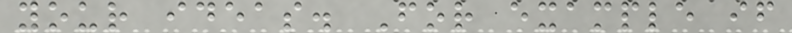your ideas. For example if
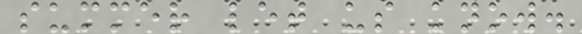summer let us know.
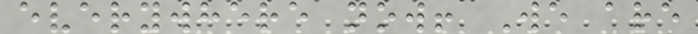everywhere now! We are
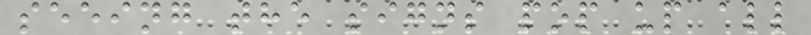seeing the signs pop up all
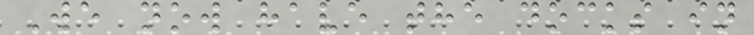We now have the docks in
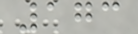173
